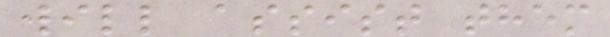will assist them
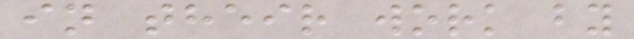in their work by
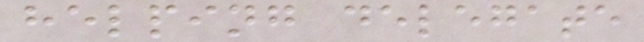helping delegate
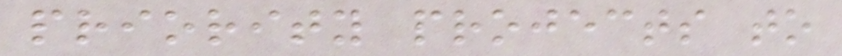priority projects to
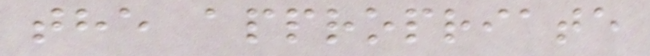the appropriate
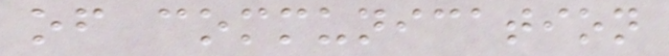of communication
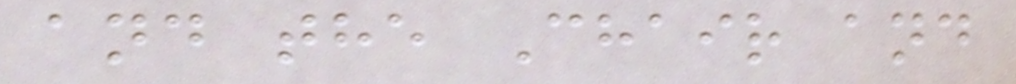and the Chair and
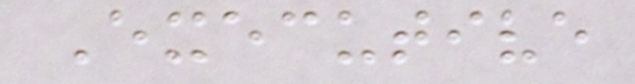Executive
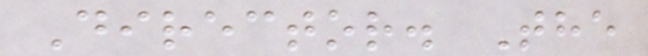Director. The
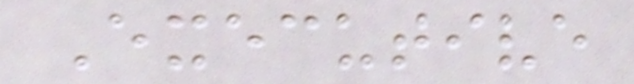Executive
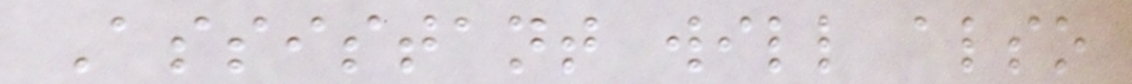Assistant will also
